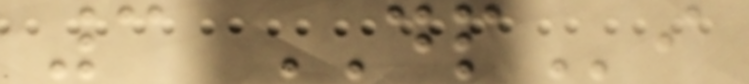3 DPi
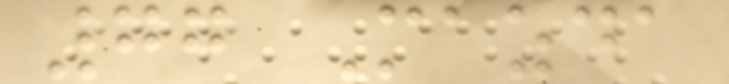77 Mazda
